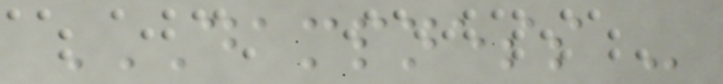DAMPNESS -
